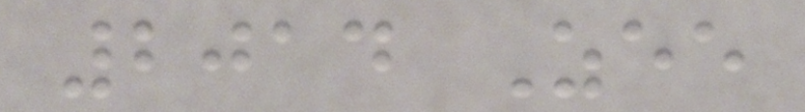2014 Zee
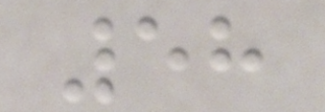58
